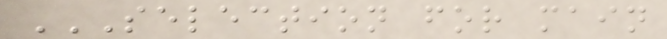SELECTION FOR MAIN
